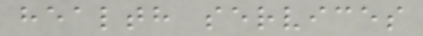health services
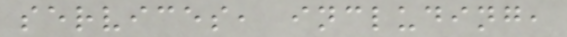services, including,
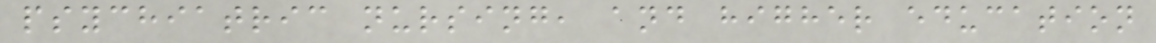psychiatric nursing, and higher education
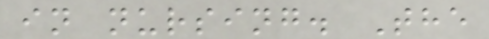in nursing. The
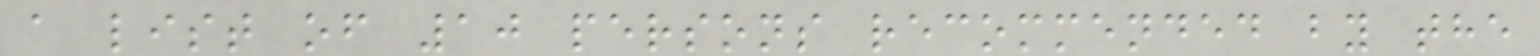a list of 10 persons recommended by the
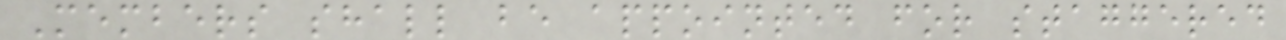Members shall be appointed for staggered
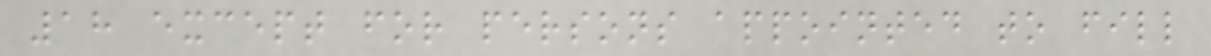18 except for persons appointed to fill
